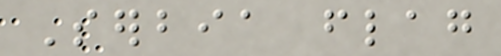Serbia flag
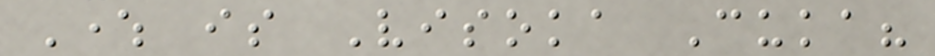Where is Visoka Cuka?
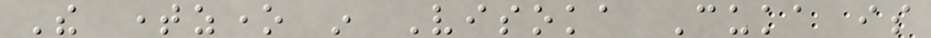The timezone in Visoka Cuka is
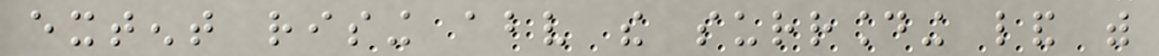extent rising above the surrounding land with
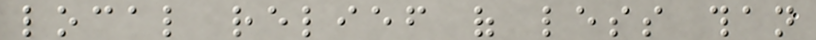local relief of less than
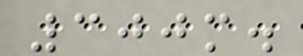300m.
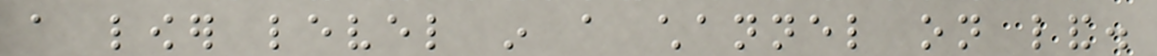a lower level in a channel on land.
